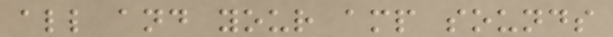all and your amp sounds
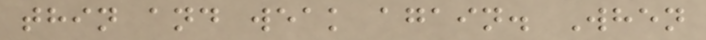thin and weak again. When
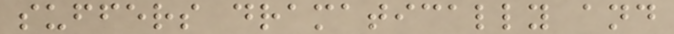suffers dramatically and
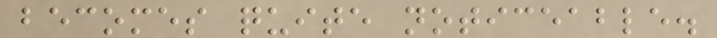becomes quite noticeable.
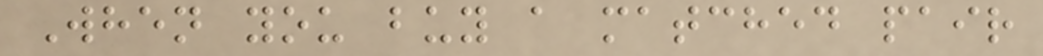When you buy a matched pair
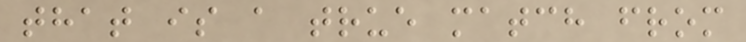that is a true match from
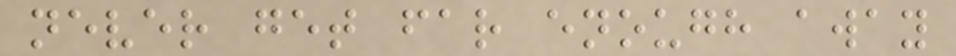never get far enough away
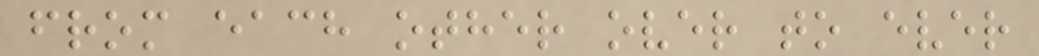from each other over to ever
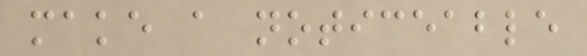make a noticeable
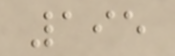195
